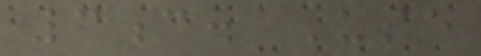3c. Use
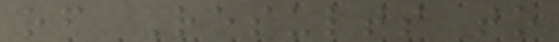of Results to
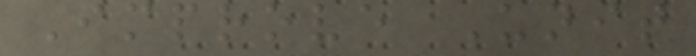Improve Unit
